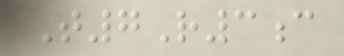T7R3c
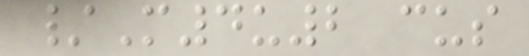/M4u2 cus
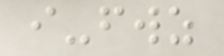i-fwz
